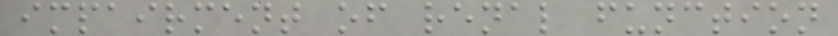impairment of renal function
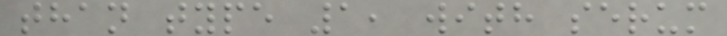than type 1, with serum
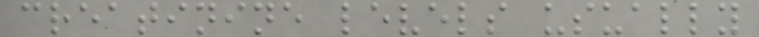creatinine levels usually
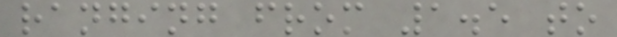ranging from 1.5 to
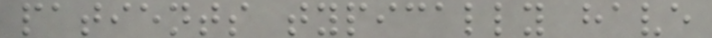patients typically have
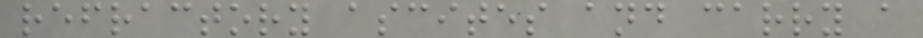refractory ascites and carry a
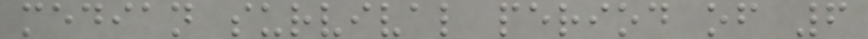median survival period of 6
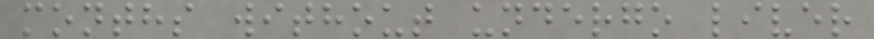months without undergo liver
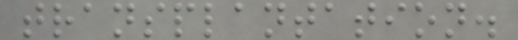transplantation.
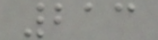213
